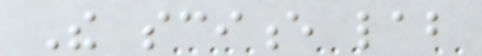The science lab
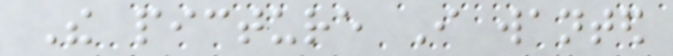The picture I wanted
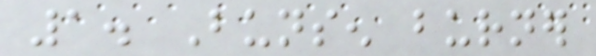1. Bunsen burner
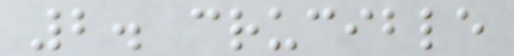2. crucible
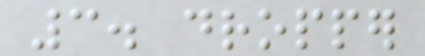3. dropper
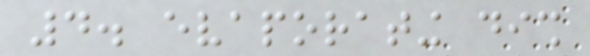4. evaporating dish
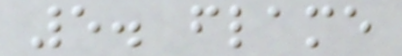5. flame
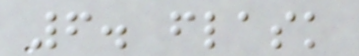6. flask
